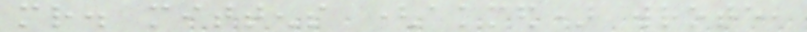mr. mittens (akmed) wrote,
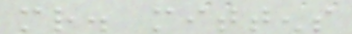mr. mittens
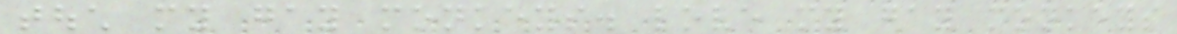touch my gay monkeys. love my gay monkeys
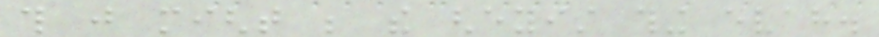this just might be the gheyist thing evah.
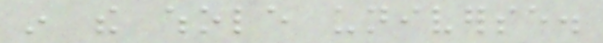in the whole universe.
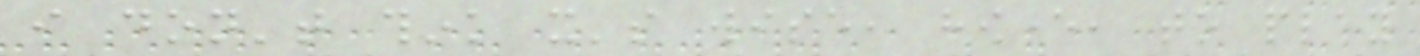i don't think it's wise, however, to play
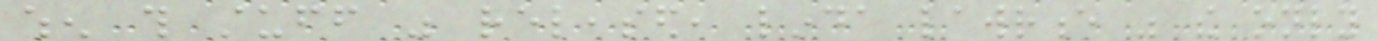when this stuff was released, linda lawrence was the only
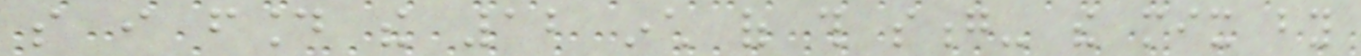so i found the 12 inch of this song- the mix by
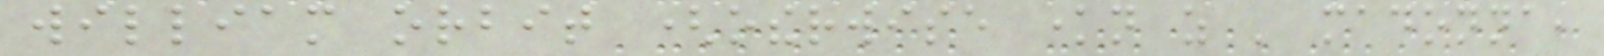william orbit (otherwise known as ' madonna,
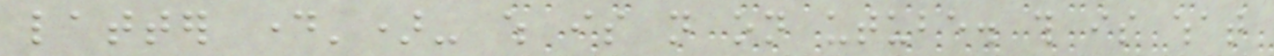latter day')- which is not on utube. this is what
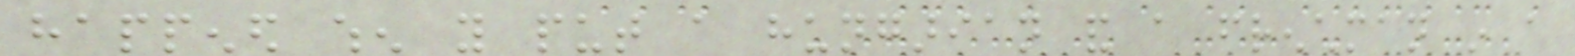happened when you put a hungarian and a frenchman in a
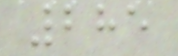285
